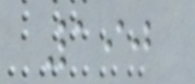190
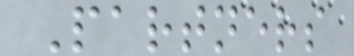Partners
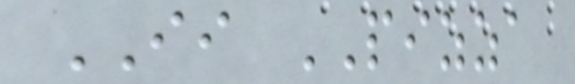II PIZZA
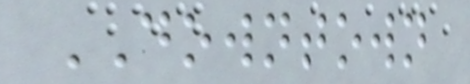DOWNTOWN
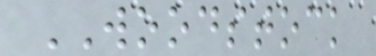WOODSTOCK
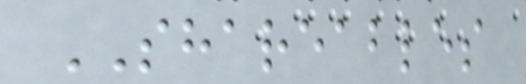SHAREABLES
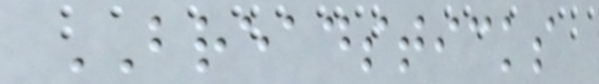BREADSTICKS
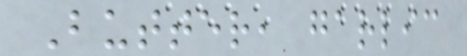Butter, garlic
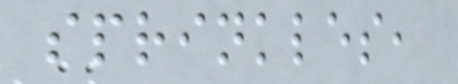sprinkles,
